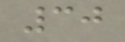30
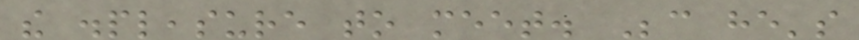the displeasure to meet. Because he's
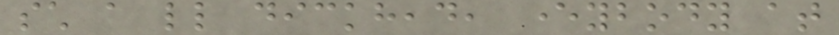such a little dickhead, everybody at
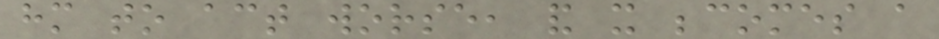him to act worse, and it becomes a
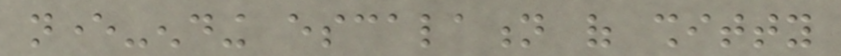never-ending escalation of shitty
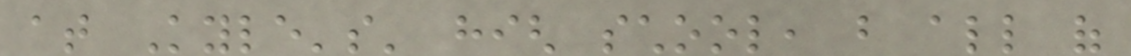at Kyle's' high school, but all of
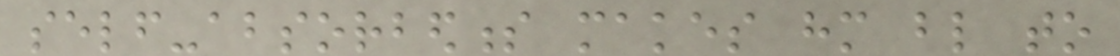self-absorbedness makes him blind to
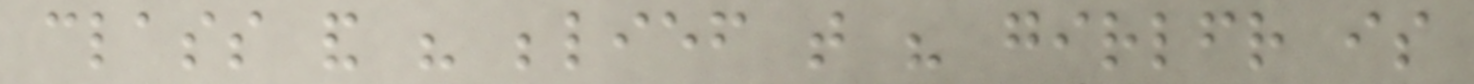class and his belief that his girlfriend is
